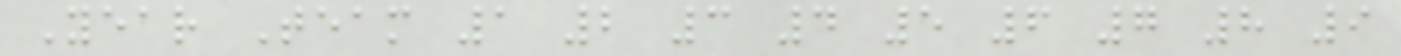Year Team 1 2 3 4 5 6 7 8 9
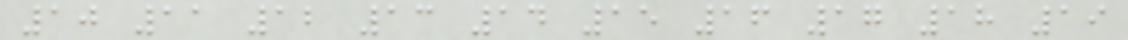10 11 12 13 14 15 16 17 18 19
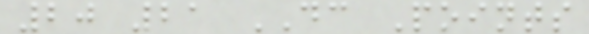20 21 DC Points
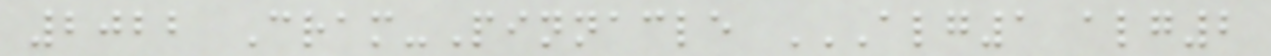2022 Cram-Pinnacle ALG1 ALG2
